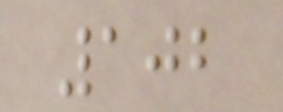102
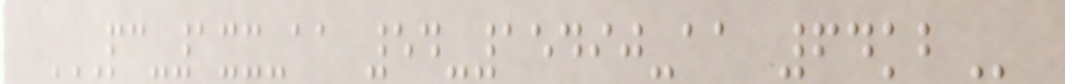PC-1XX-AA 54-15490-AA 64KB
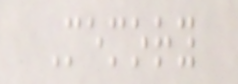Memory
